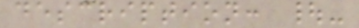description: |-
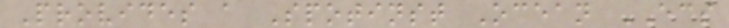Provides a Spotinst Ocean ECS
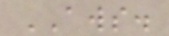AWS.
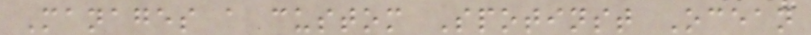Manages a custom Spotinst Ocean
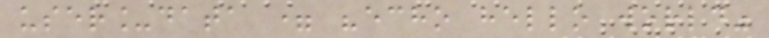user_data = "echo hello world"
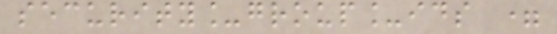security_group_ids =
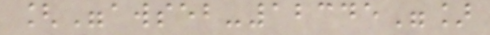["awseb-12345"]
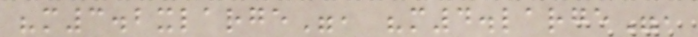"m3.2xlarge", "m4.large",
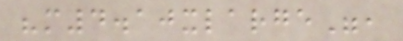"m4.10xlarge",
